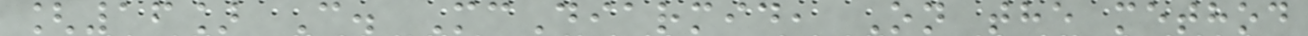[16] C. McDiarmid, On the method
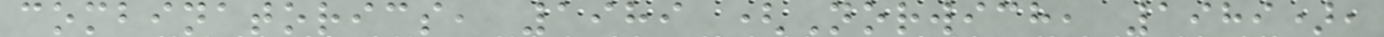combinatorics, 1989 (Norwich, 1989),
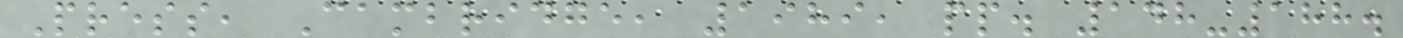Press, Cambridge, 1989, pp. 148-188.
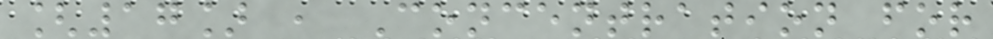[17] , Concentration for
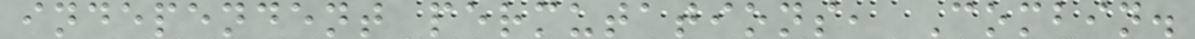independent permutations, Combin.
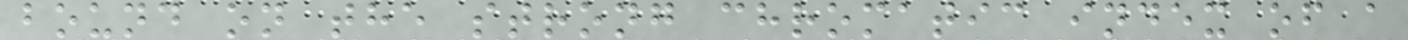bound on the strong chromatic index of a
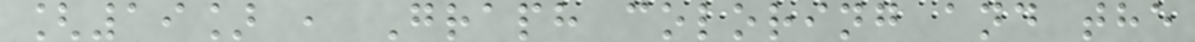[19] , Graph coloring and the
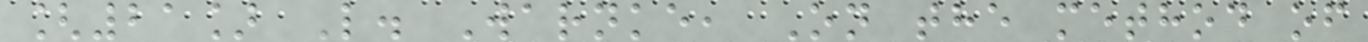[21] L. Warnke, On the method of
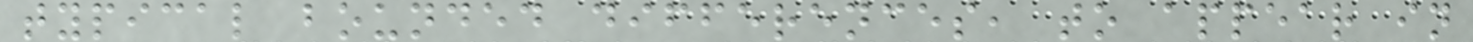typical bounded differences, to appear in
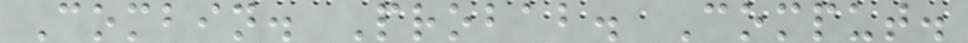Combin. Probab. Comput.
